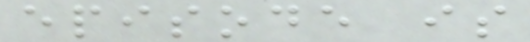episode is
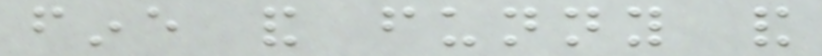fine and funny and
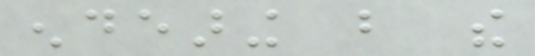endearing but the
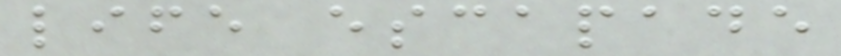life escapade
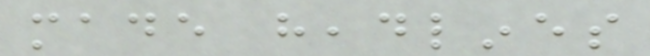made headlines
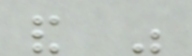and was
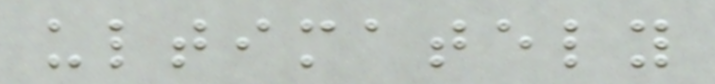ultimately
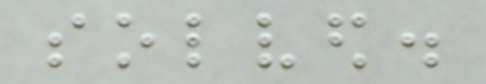solved.
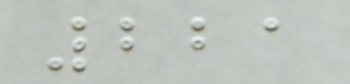221
